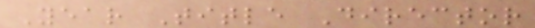Year Title Director
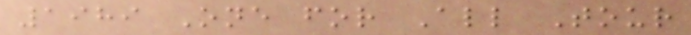1989 One for All Tour
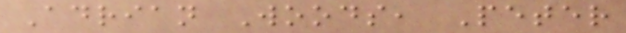Adrian Woods, Peter
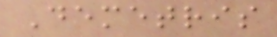Demetris
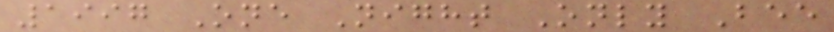1997 One Night Only Bee
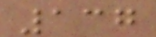137
